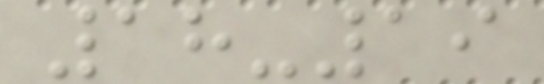18-19
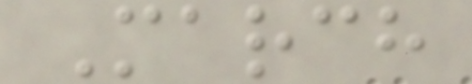March
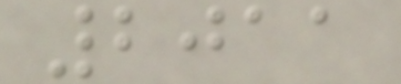2011
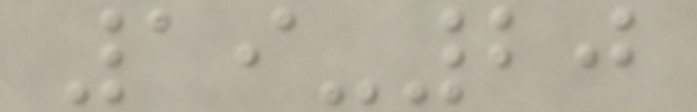19-20
